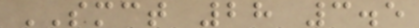SMCT 28 3.5
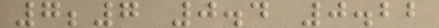7;7 0.4 0.22
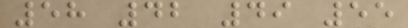58 42 49 55
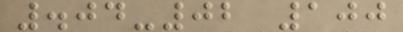.04-02 100
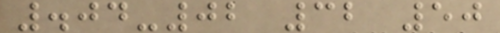.04-02 32 50
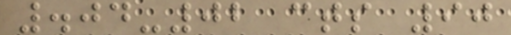.04-02 cts 90
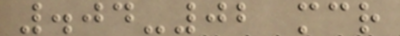.04-02 mcr
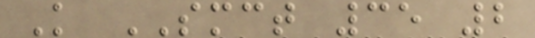K SMCT 35 2
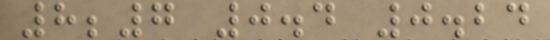8;7 0.4 0.24
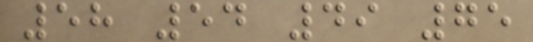58 54 49 75
